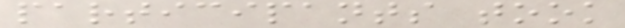participants took
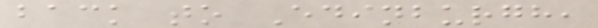back to Edinburgh,
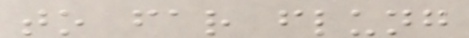to far flung
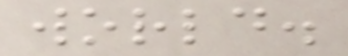world.
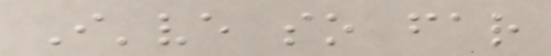I've so far
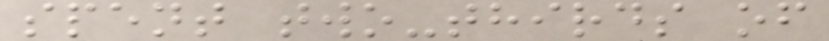spent two-thirds of
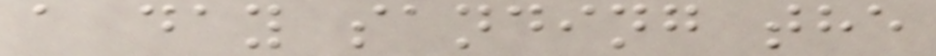a day sanding the
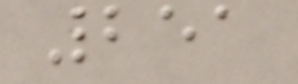251
